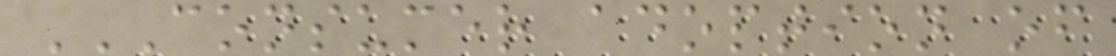CONSUMER ADOPTION OF
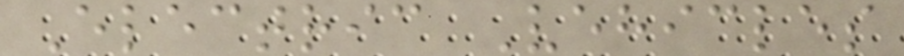Electric Vehicles
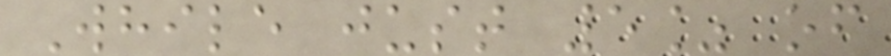While just 5% of
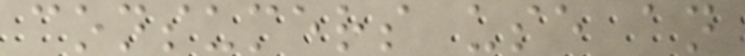consumers use an
